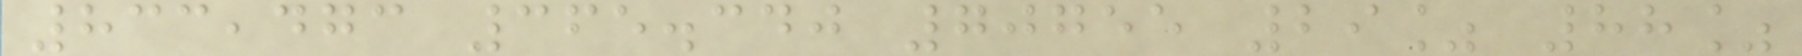833,473 365.340 70755 29% 88%
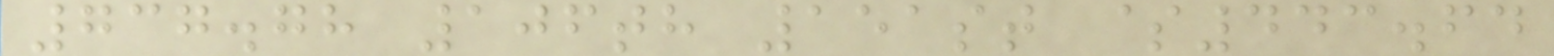737.78 106th 151st $443.64
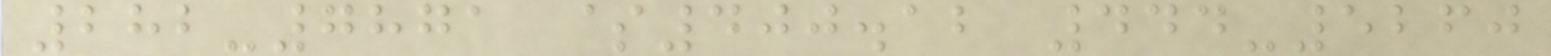282-7871 $400.12 444-5260
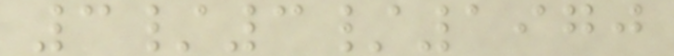3/3/1970
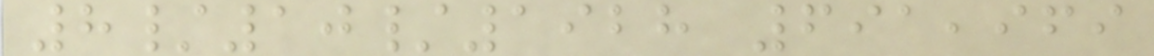8/10/1928 691,969
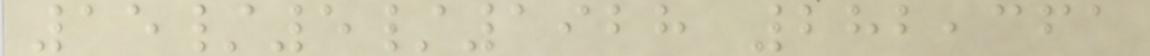15/5/1928 282,361
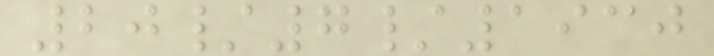20/7/1930
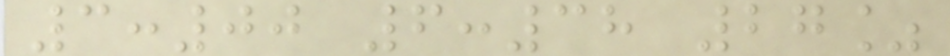3:00 6:38 27%
